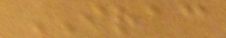IRAC
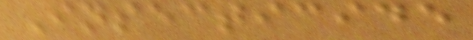Insecticide
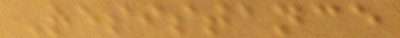Resistance
